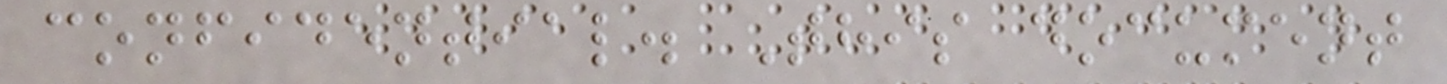confidential. This document
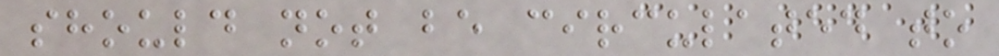should not be circulated to
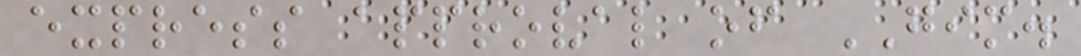express approval of GIM.
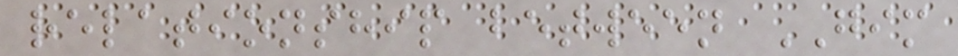relationship between GIM
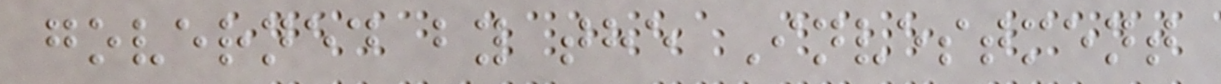governed by the Investment
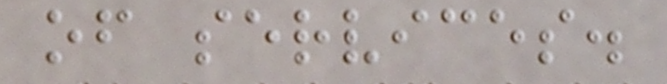of services.
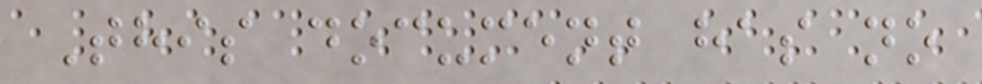This document has no
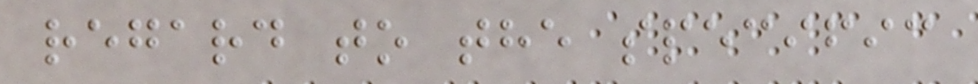regard to the specific
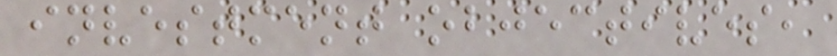investment objectives,
